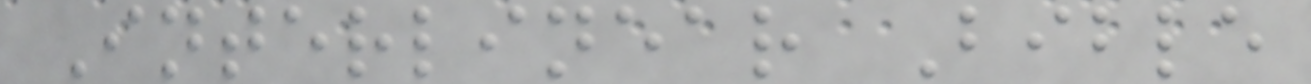Interlinear Bible
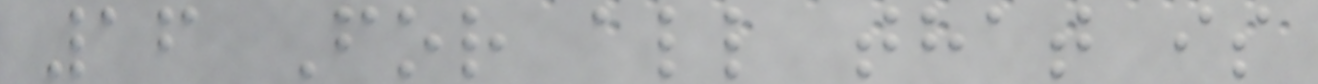16 For all that is
